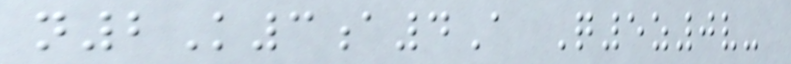n2K3a4A Q5z0v-
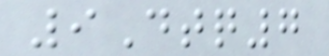9Dtq7
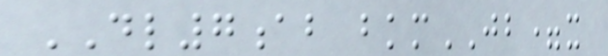DL7ab bkmJB=x
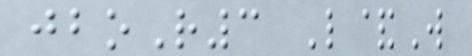jboR3 L&W
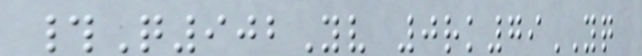#Q902Yv 0rk79YQ
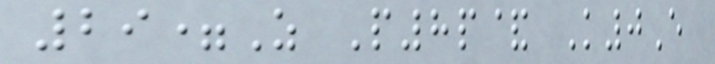29=Z P8p& K0E
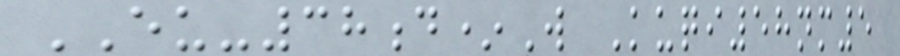EU-38d*W Kuqi58nm5
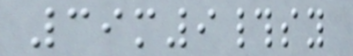39m9#sy
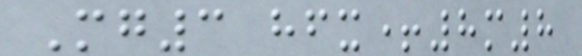Mg3 hfx+8m8
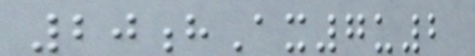20hAx7u2
